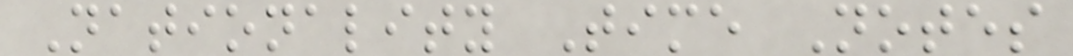Nationality Time Notes
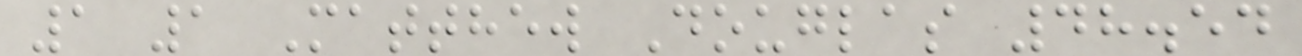1 1 Matthew Douglas 48.54
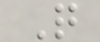Q
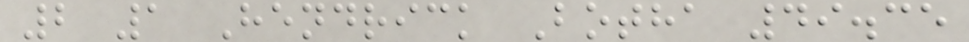2 1 Hendrick Botha 49.35
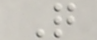Q
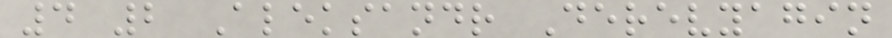4 2 Aleksandr Derevyagin
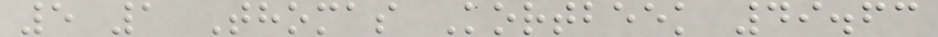5 1 Thomas Kortbeek 49.63
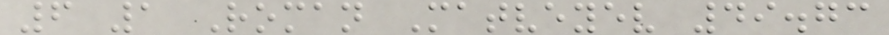6 1 Roman Matveyev 49.73
